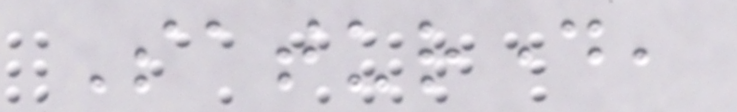Saturday,
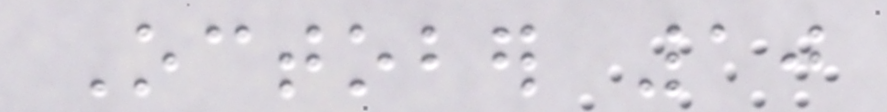October 10
